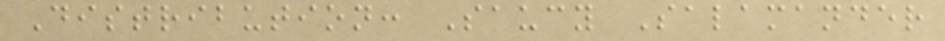Distribution: Saucy Salamander
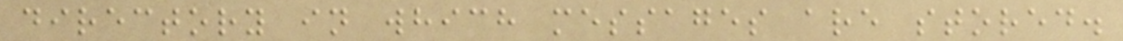directory in which messages are stored.
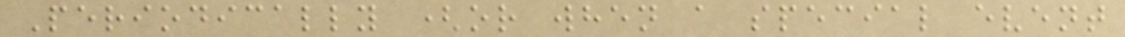Periodically (or when a special event
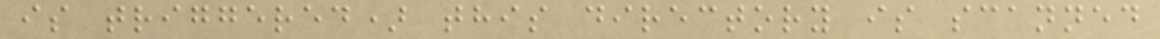is triggered) this directory is scanned
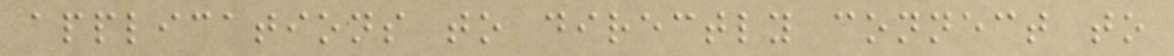applications to directly connect to
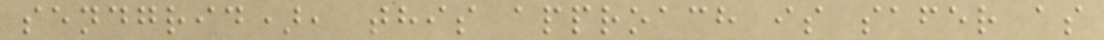sendgrid), this approach is safer as
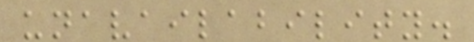unavailability.
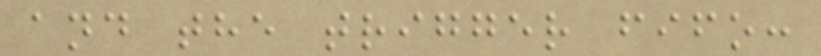and the trigger fifo:
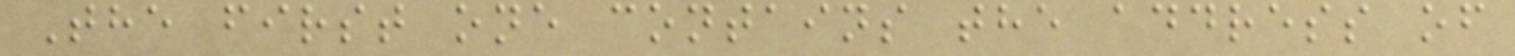The first one contains the address of
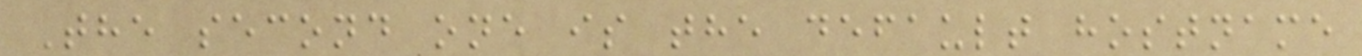The second one is the default hostname
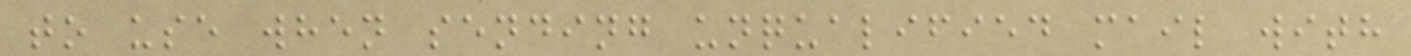to use when sending unqualified mail with
